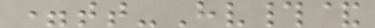=tt-Hv#&
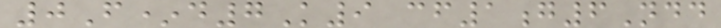0F*d7K9 cf1g6Ndd
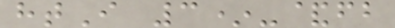htI 3*-&fb
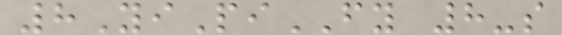8YiPiFY 8-s
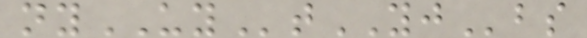nyUYtYJbs
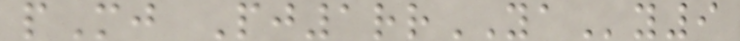pMj Pj1rrYAy9
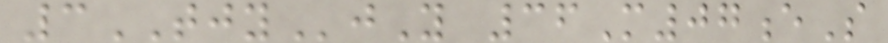3TJYjY 36M07eS
